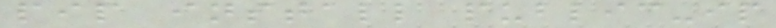pip install public-ip
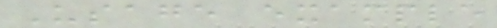Usage example
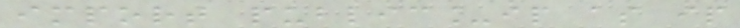import public_ip as ip
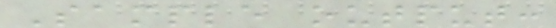Sample output:
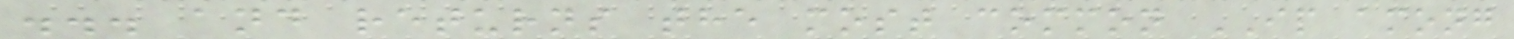... and returns the most common IP among
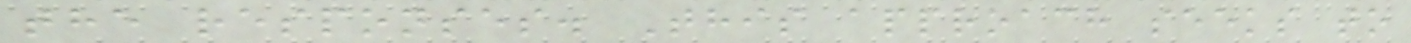the responses. This approach seeks to
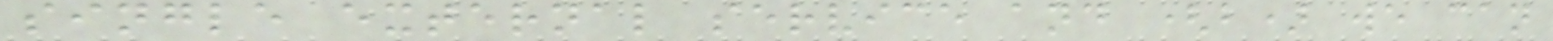single external service and (b) we can
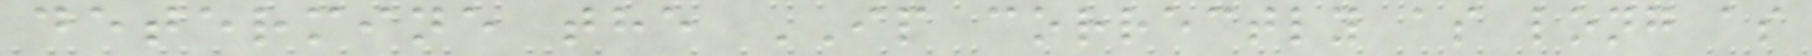determine the IP correctly as long as
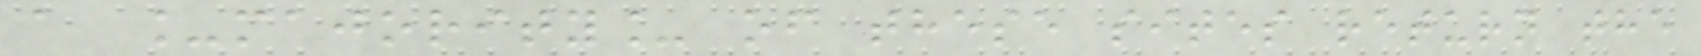a _majority_ of these sites return the
